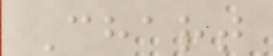Chart
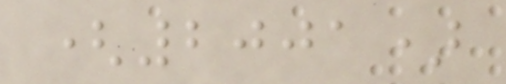(2001)
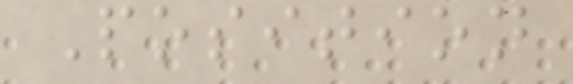Position
